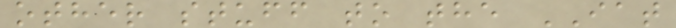other stuff to the IAT
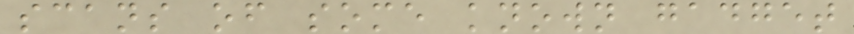scans of some known gadget
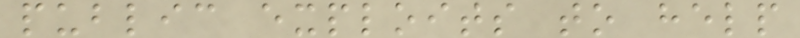public exploits to help
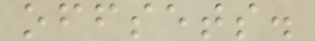offsets.
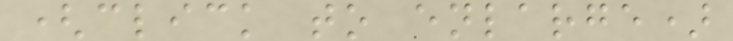(click to enlarge)
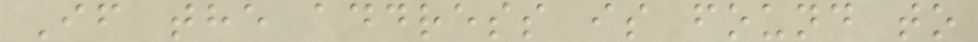If the address is found to
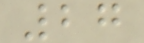27
